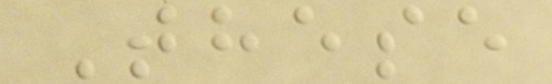These
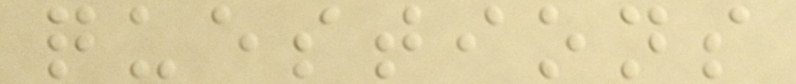questions
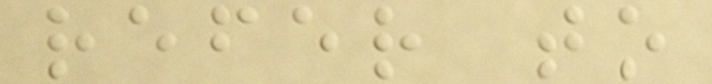refer to
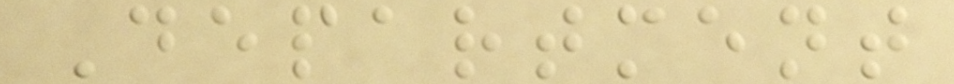Department
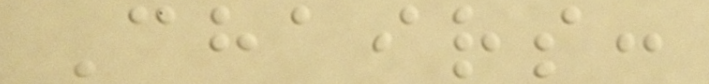Chairs:
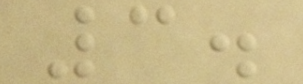3.
